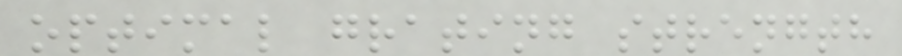optimal grating strength
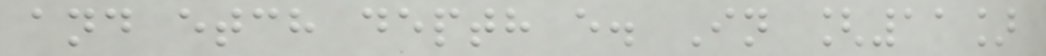and etch depth e. In [11]
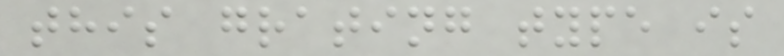this grating type is
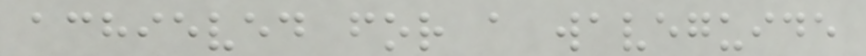achieved for a waveguide
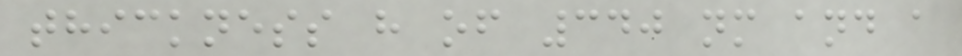thickness h of 340 nm and a
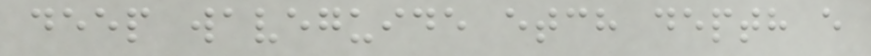deep waveguide etch depth e
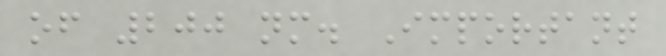of 200 nm. Important
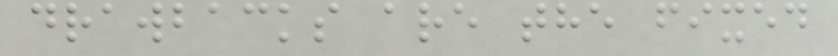drawbacks are the fixed
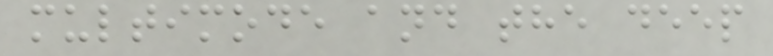multimode and the deep
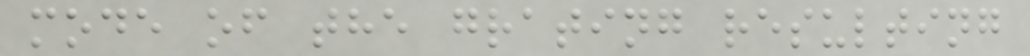mode of the grating resulting
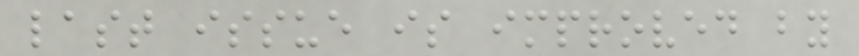last issue is improved by
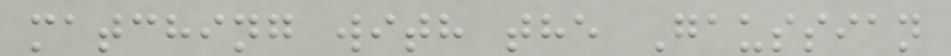matching with the Gaussian
